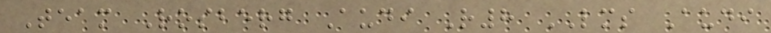Team Rosberg Audi R8 LMS Audi
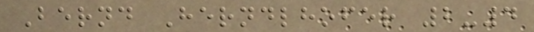Bernd Herndlhofer 2-4
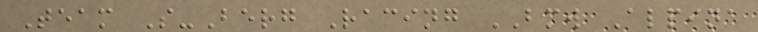Team S-Berg Racing BMW Alpina
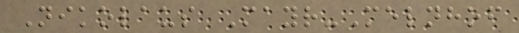Nikolaus Mayr-Melnhof
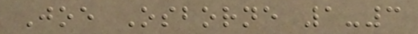Joe Osborne 1-3
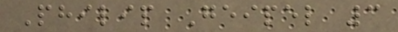Philip Geipel 3
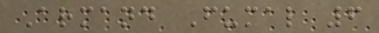Armand Fumal 6
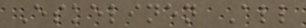Eskelinen All
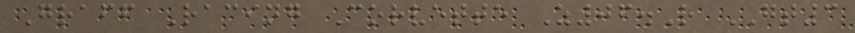Graff Racing Corvette Z06.R GT3
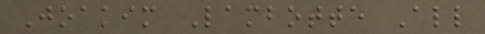Joakim Lambotte All
